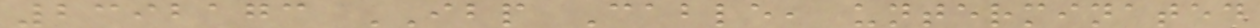2392173 IBP Cable, unterminated
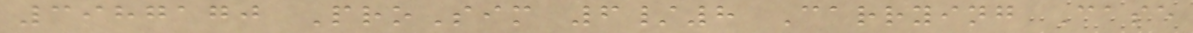3987170 ProSim 6/8 Carrying Case
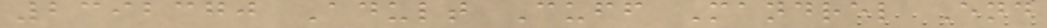2392370 Adult Cuff Mandrel End
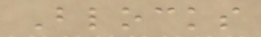Blocks
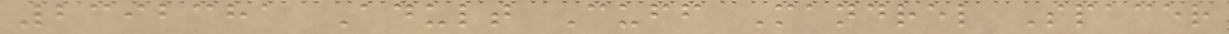2392381 Adult Cuff Mandrel Spacer
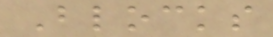Blocks
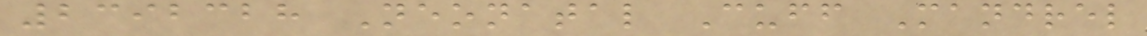2392328 Neonatal Cuff Mandrel
